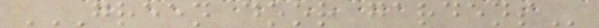GREEN DOOR GARDENS
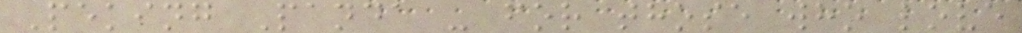Peking Panda - for those who love
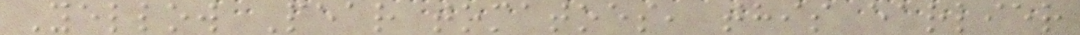Yellow Pear tomatoes, this earlier
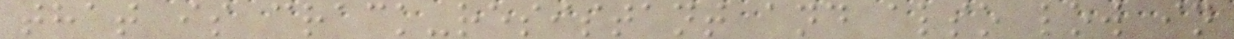that is crack-resistant and also low in
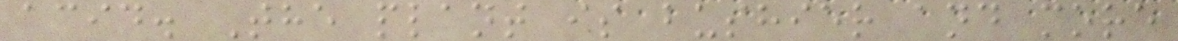acid. The plant is bushier and more
